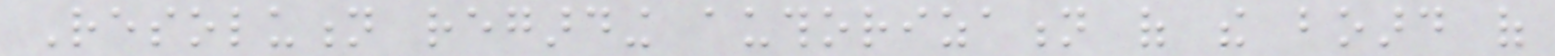Resolution regarding authorization of the board of
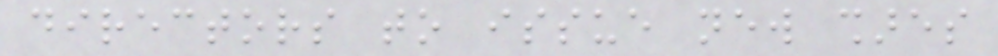directors to issue new shares
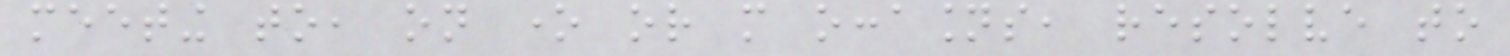meeting to, on one or more occasions, resolve to
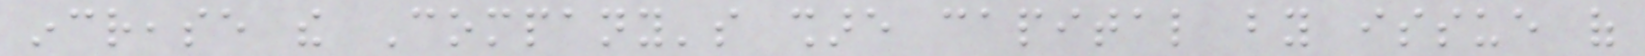increase the Company's share capital by issue of
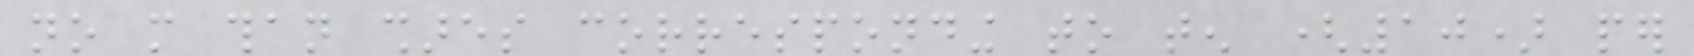no more than shares corresponding to ten (10) per
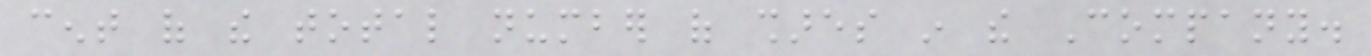cent of the total number of shares in the Company.
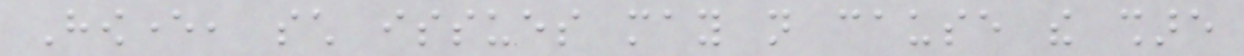However, such issues may not cause the share
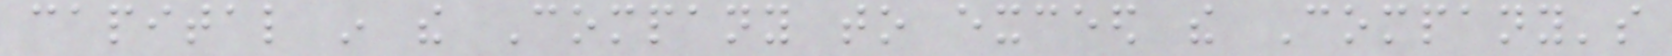capital in the Company to exceed the Company's
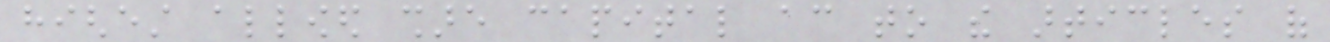highest allowed share capital according to the articles of
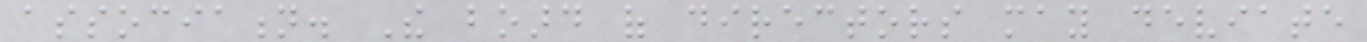association. The board of directors may deviate
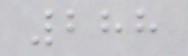288
